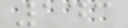143
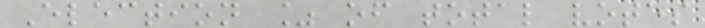Election % of total votes
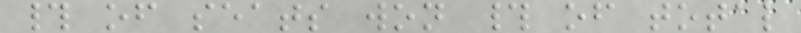# of seats won # of total
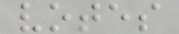votes
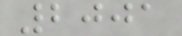2001
